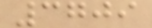3709
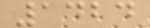1424
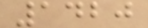1420
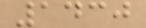1430
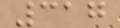317
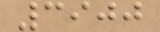3900
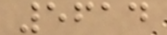5614
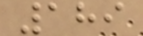189
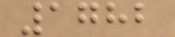1782
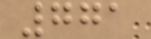771
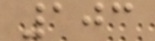103
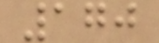170
